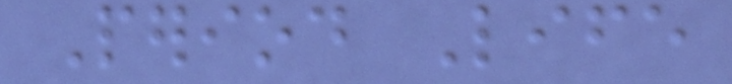Period Life
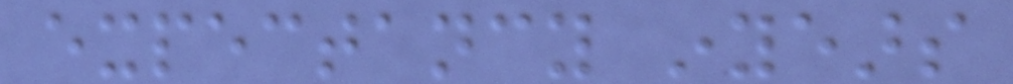expectancy inyears
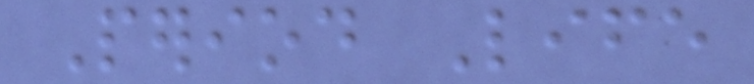Period Life
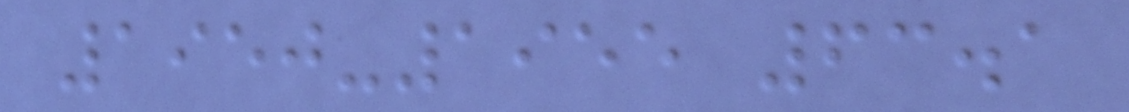1950-1955 63.1
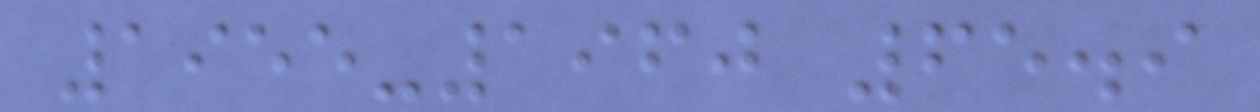1955-1960 65.9
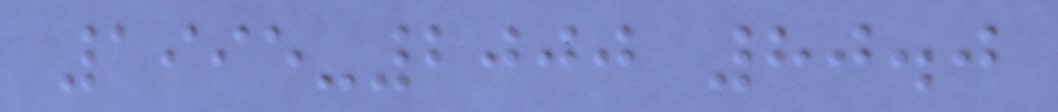1995-2000 80.0
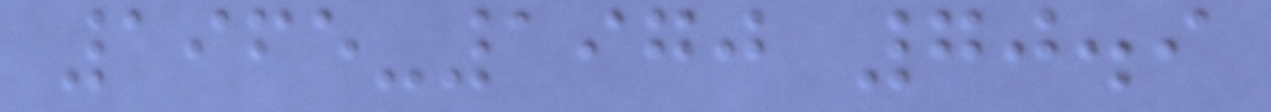1965-1970 70.9
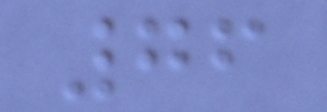76
